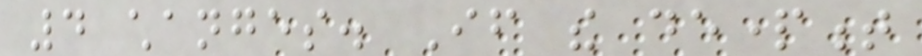4 changes. If the department
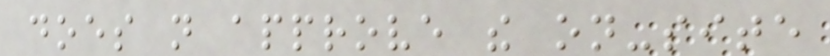does not approve the on-site
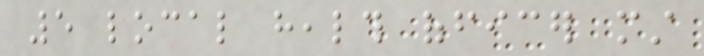5 local health officer must
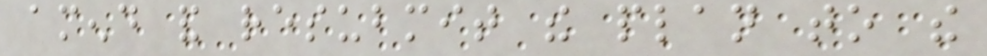amend and resubmit the plan to the
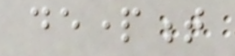department
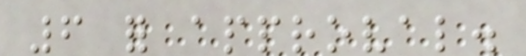6 for approval.
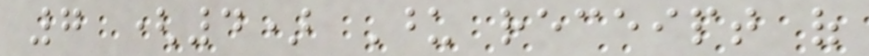7 (4) Upon receipt of
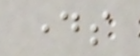days
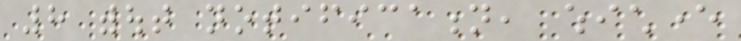8 without notification, whichever
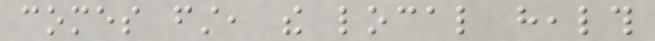comes first, the local health
